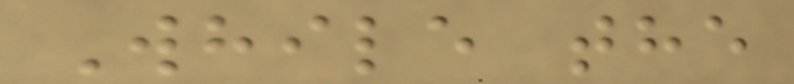While the
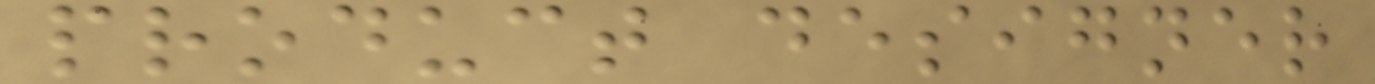product designer
